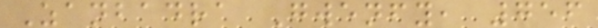Zanbadra Gwenfy, 756
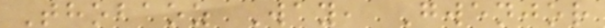Thobaoz Way, Gwenjor
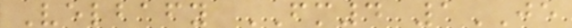Velbafy FM4 1JE
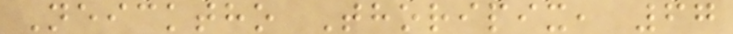Neicktho Thoripix, 67
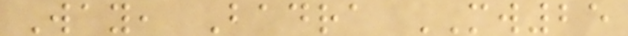Way, Badra MW25
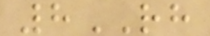8RH
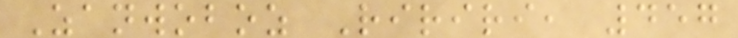Zanwoboz Ririri, 457
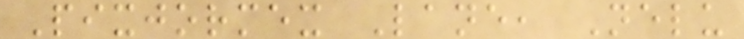Pixjormex Lane, Nelu
